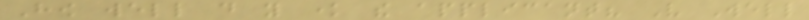How well do you know the applicant? Very Well
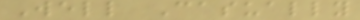Well Casually
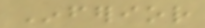Inferior
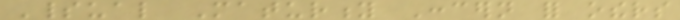Spiritual Maturity Concern for others
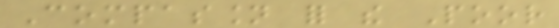Compassion for the Poor
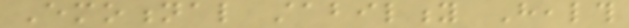Emotional stability Health
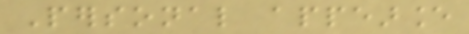Personal appearance
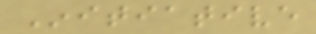Initiative
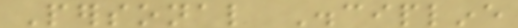Personal Discipline
